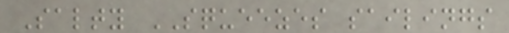Salty SQUEEZES sailings
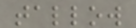tallow
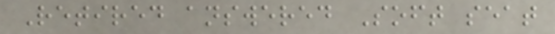Retired answered Soft seat
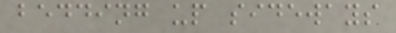bedding up sideways
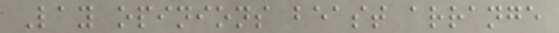Lay opinions beast arrange
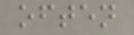often
